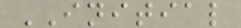INITIAL
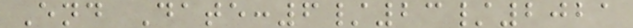End Date:6/23/2021
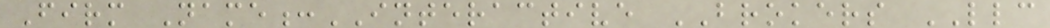Firm Name:INTERACTIVE BROKERS LLC
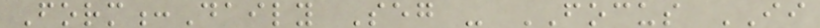Form:Daily Seg - FOCUS II
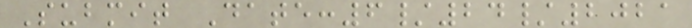Submit Date:6/24/2021
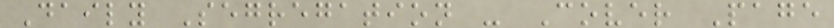Daily Segregation - Cover Page
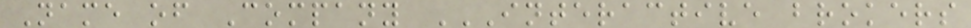Name of Company INTERACTIVE BROKERS
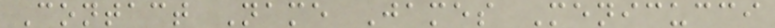Contact Name James Menicucci
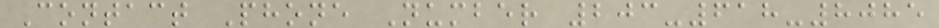Contact Phone Number 203-618-8085
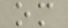om
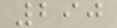290
